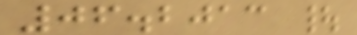06.2013 |
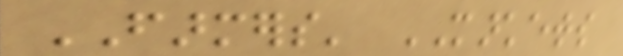FARMERS' MARKETS
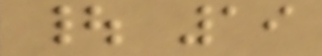| 19
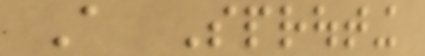A Sprouting
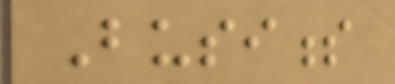Business
